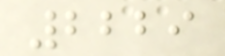2229
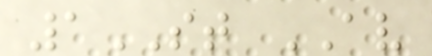1ST AV
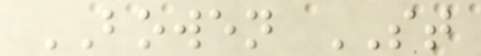BOWEN ST
